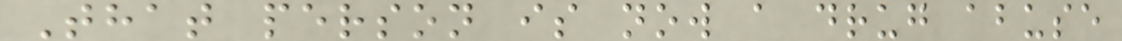That person is now a drug abuse
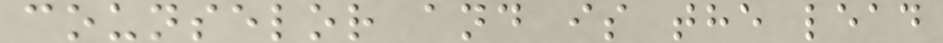counselor and is the lead
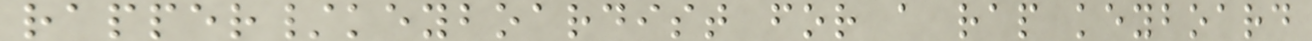rapper/keyboardist for a rap keyboard
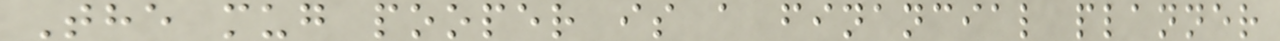The mug pooper is a financial planner
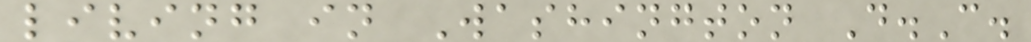living in Washington D.C.
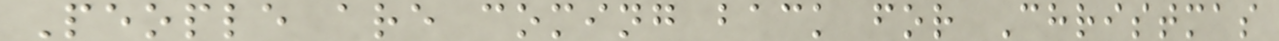People are coming back for Christmas
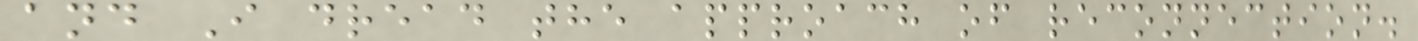and I dread the approach of reconnection.
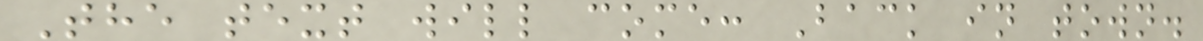The text will come: Back in town.
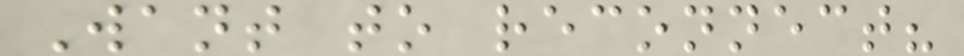Want to reconnect?
